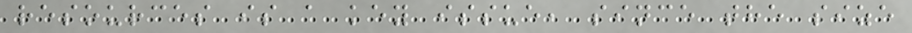resources is a key issue, since the size
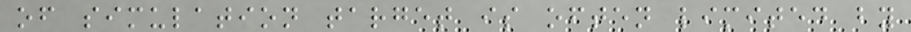of simulation target is often limited by
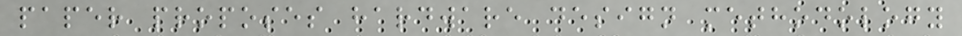paper proposes hardware design methodology
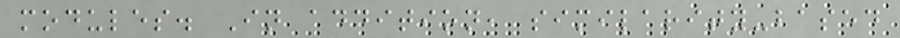modules. In addition, similarity-based
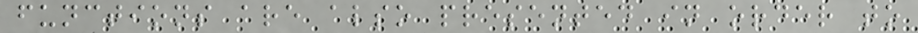functions are also presented in order to
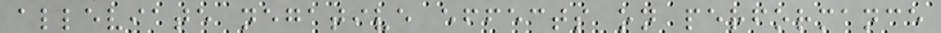alleviate negative effects on performance
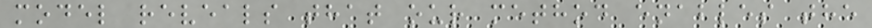model reveals that our method enables the
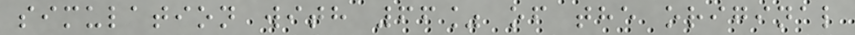simulation with 66% of the original
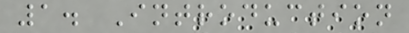1. Introduction
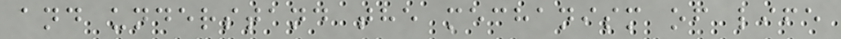and understand the mechanism of life
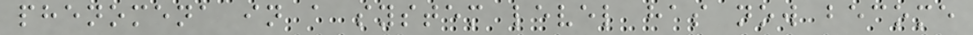phenomena in a system level has now become
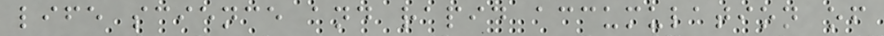life science and rapid accumulation of
